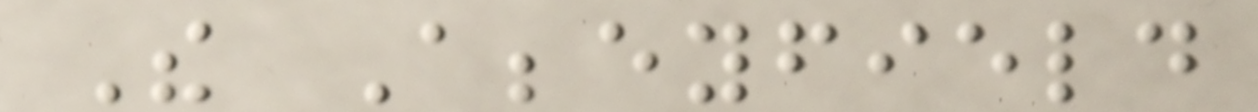The Abbeyfield
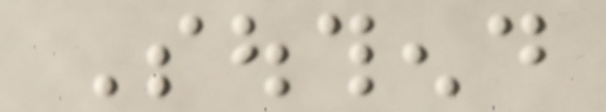Southend
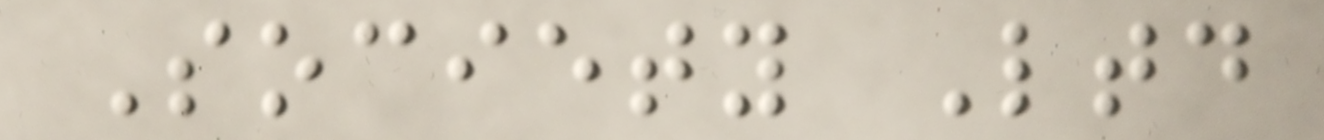Society Ltd
